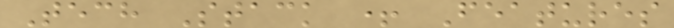Tech Stack + Features
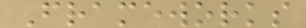Frameworks
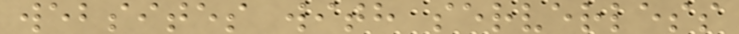websites with serverless
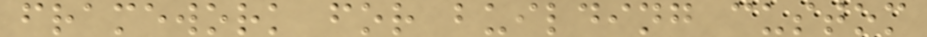framework for building custom
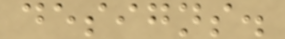designs.
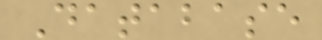Database
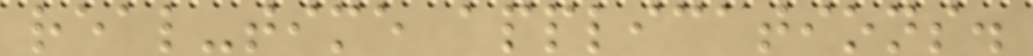real-time applications.
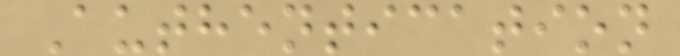Authentication
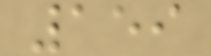159
